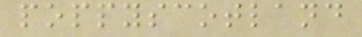poppyscotland
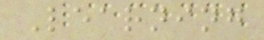Learning
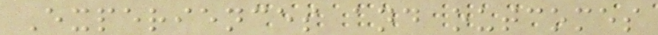Experiences and outcomes
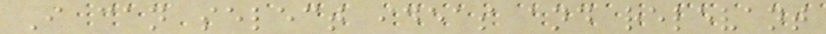I can select ideas and relevant
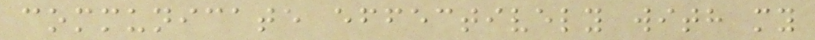communicate effectively with my
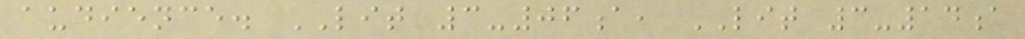audience. LIT 3-06a, LIT 3-14a
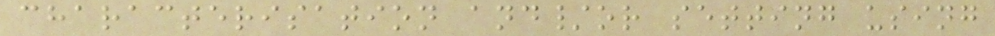characterisation and/or setting using
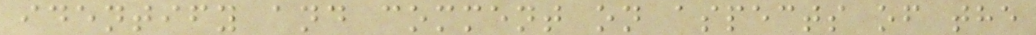identify and comment on aspects of the
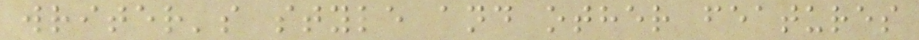writer's style and other features
